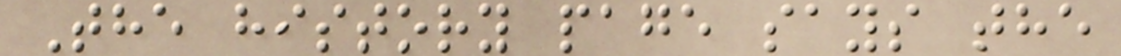The history page says the
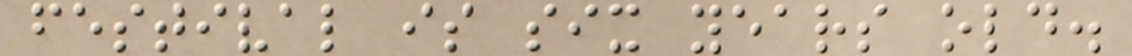festival is six years old.
